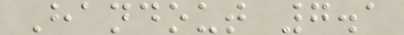Handout 7.1
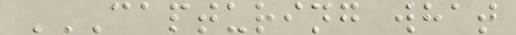CAPTURING WHAT
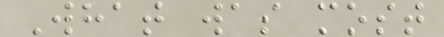What was most
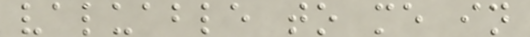valuable to me in
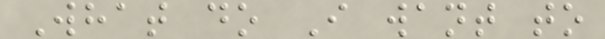What do I want to
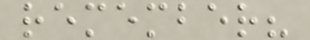remember?
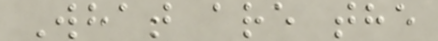What are the
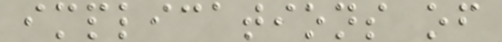implications of
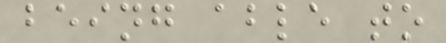being able to
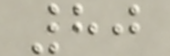80
